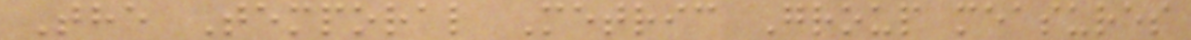The Temporal Metric Group measures
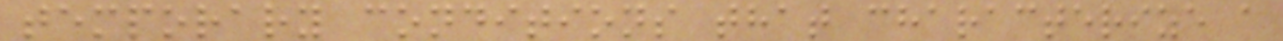temporary conditions that characterize a
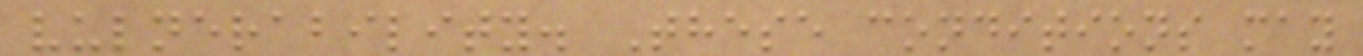vulnerability. These conditions may
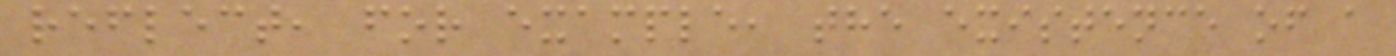reflect, for example, the existence of a
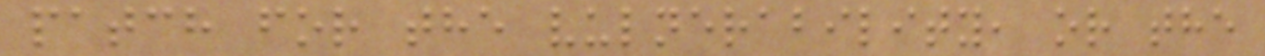patch for the vulnerability, or the
